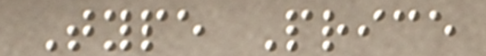Type Price
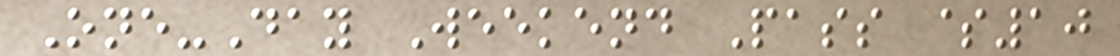One-Day Weekend Pass $10
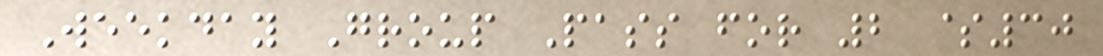Weekday Group Pass for 2 $30
